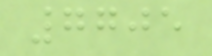7705
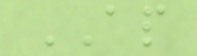AP
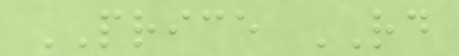PRICE RD
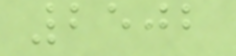2502
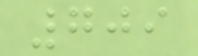709
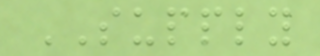SUPPLY
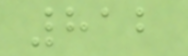812
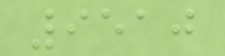9510
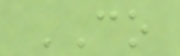CO
